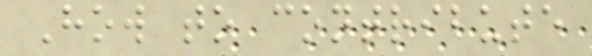How to contribute
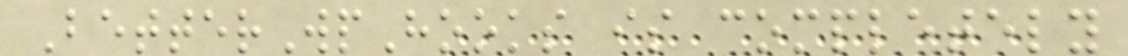BetterWpHooks is completely
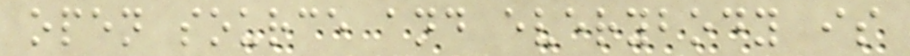open source and everybody is
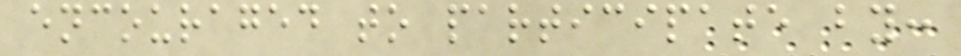encouraged to participate by:
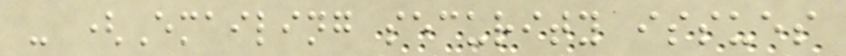- (Emailing security issues
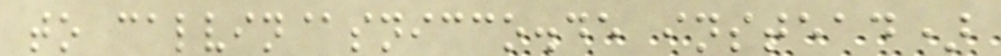to calvin@snicco.de instead)
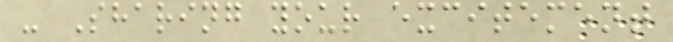- Sharing your excitement
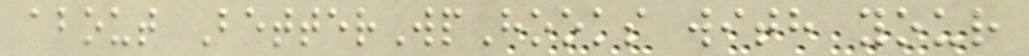about BetterWpHooks with your
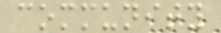community
